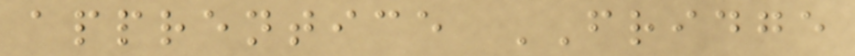apprentice FRIDGE
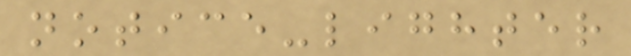notice-lighter
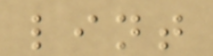lint
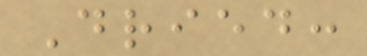Dried:
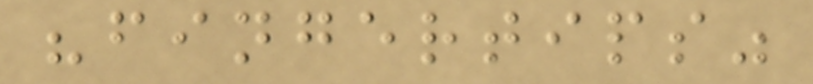"fingertips"
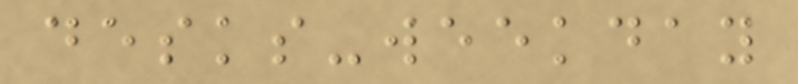desks-weekday
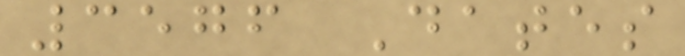3576 Dates
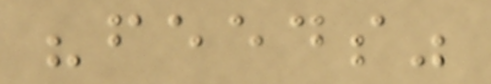"feeds"
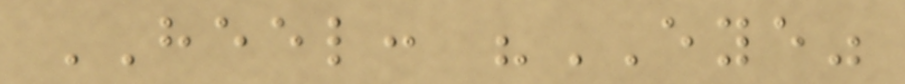HEEL: "EYE"
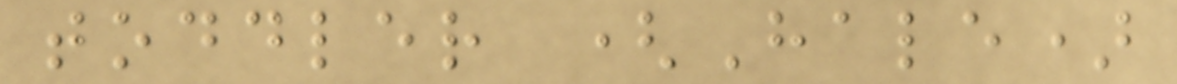toddler (Hale)
